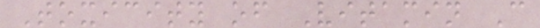Toxicity of Vitamin C
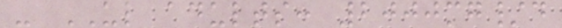- UL adults: 2000mg/d
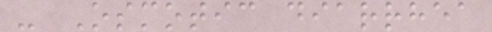- Osmotic diarrhea
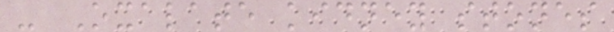- Oxalate kidney stones
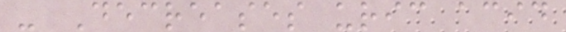- Decreases uric acid
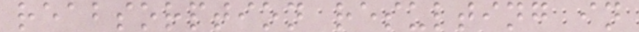reabsorption resulting in
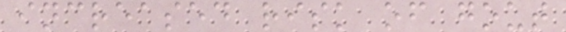increased risk of gout
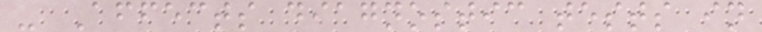- Affects diagnostic tests in
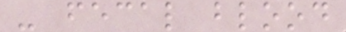- fecal blood
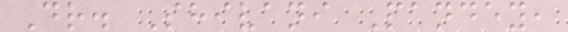Dr. Shivani Pandey,
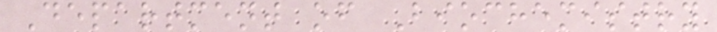Department of Biochemistry
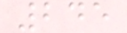245
